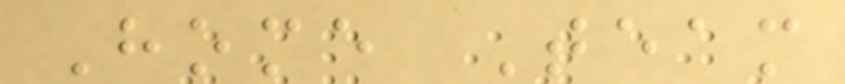Home Team
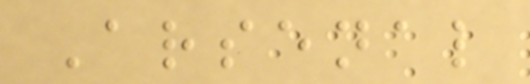Arsenal
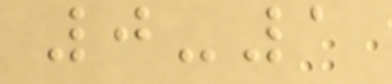0-1
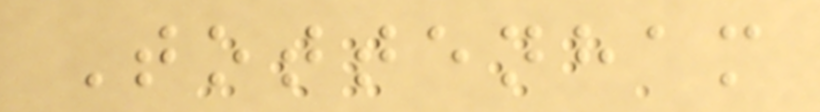Tottenham
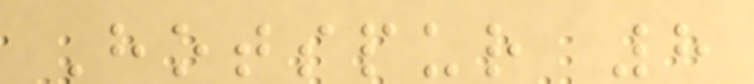Hotspur 8
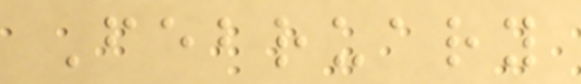February
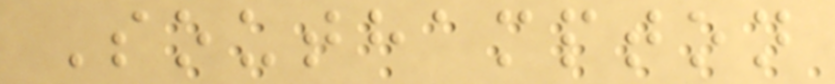Southampton
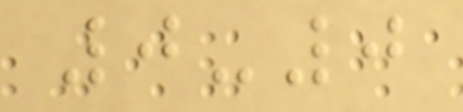0-0
